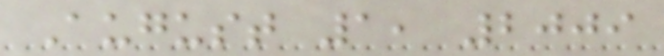August 1, 2009
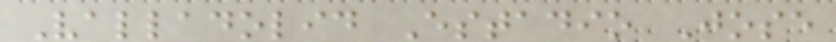Valladolid Estadio Jose
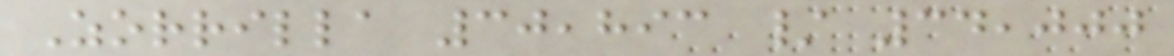Zorrilla 30,893 / 34,000
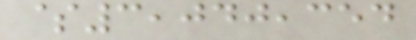$3,040,354
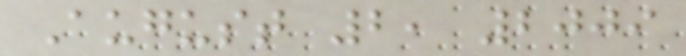August 2, 2009
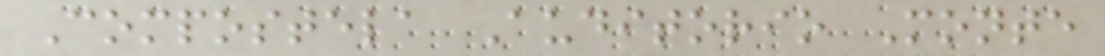Compostela Auditorio Monte
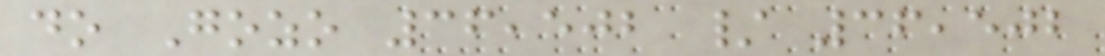do Gozo 36,502 / 36,502
